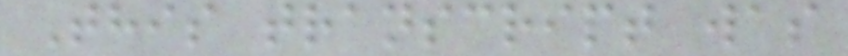This transcript was
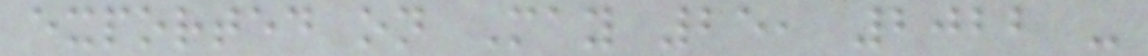exported on May 25, 2022 -
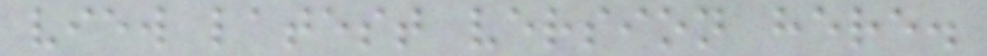view latest version here.
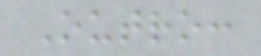Outro:
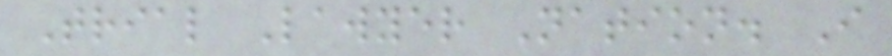Trial Lawyer Nation. I
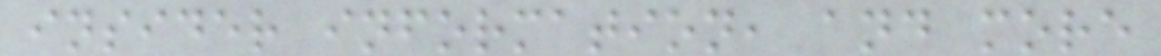insider information, and more
